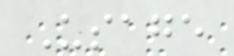Usage
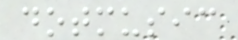dotmusic
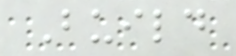Build
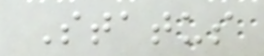Status
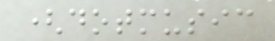(dotmusic
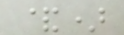&)
